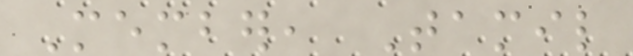Member, Tamil
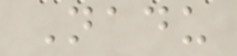Nadu
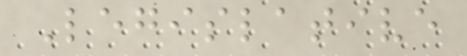Legislative
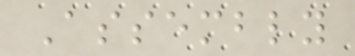Assembly
